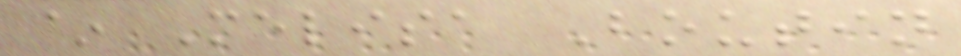~ Melisa Boutin
